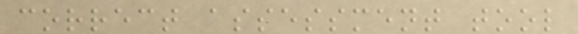correct assessment tool
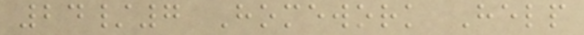24/7 Homework Help
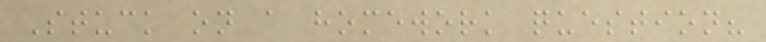Stuck on a homework question?
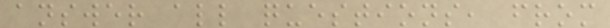answer all questions, from
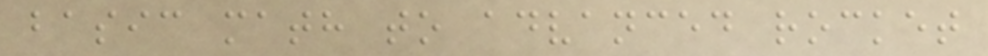basic math to advanced rocket
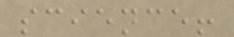science!
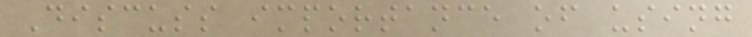Discuss importance of using
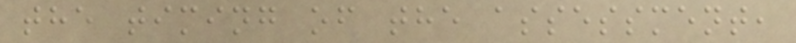the timing of the assessment,
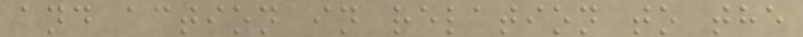and action in relation to the
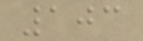103
